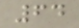64
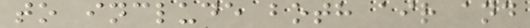to include both air and
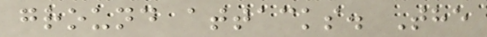ground attacks. The
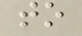to
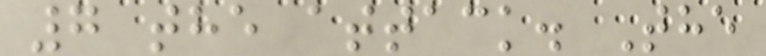7 the attack. The
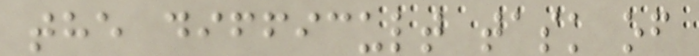the difficult task of
